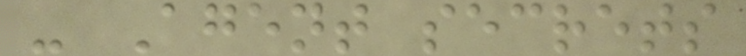- Agent secrets
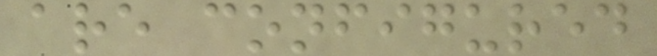are configured
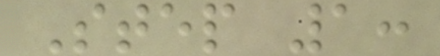Step 1:
